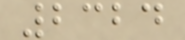2324
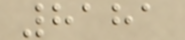8181
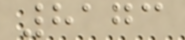8173
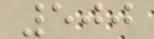500
